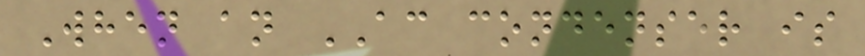When an AC condenser is
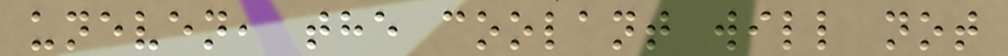uneven, the coolant will not
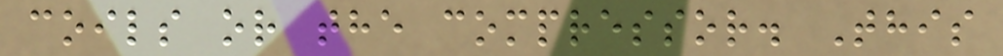coils or the compressor. This
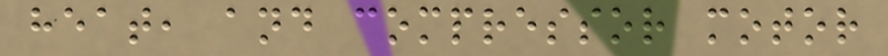heat, and compressor motor
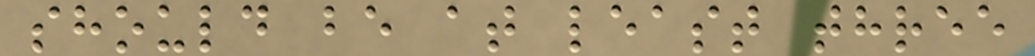should be at least three
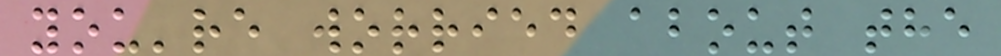you're worried about the
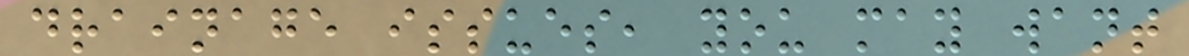drainage issues, you may want
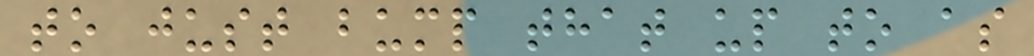to just bump that up to as
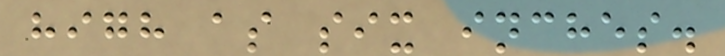high as six inches.
